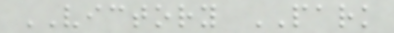VICTORY PARK
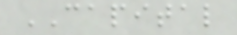CAPITAL
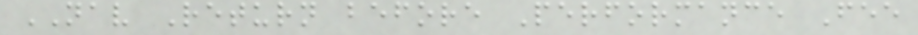NAV Return before Performance Fee
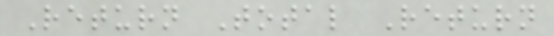Return Total Return
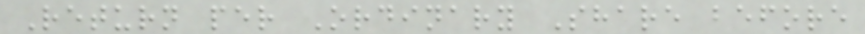Return per Ordinary Share before
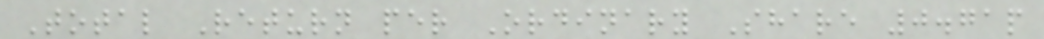Total Return per Ordinary Share 0.71p
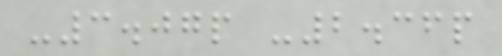-3.07p -2.36p
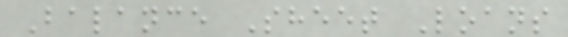Balance Sheet Loans
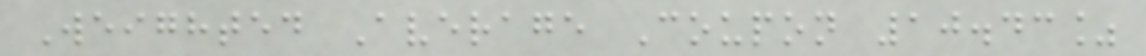Weighted Average Coupon 10.43%
